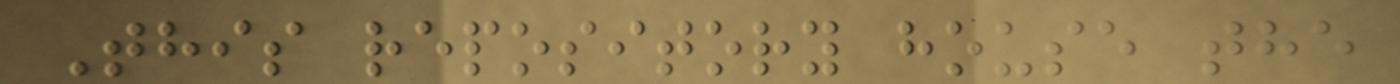This repository house the
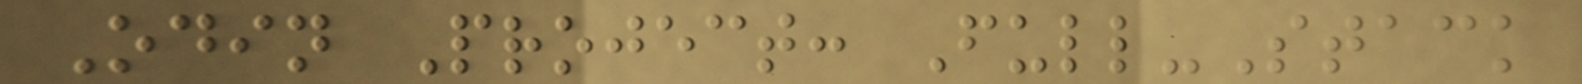Odin Project: Full-Stack
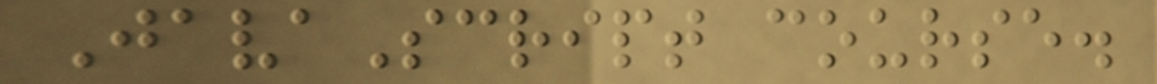JavaScript course.
